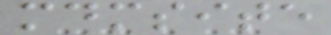mdmsite
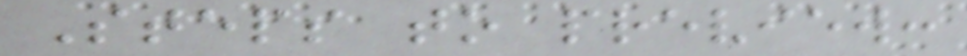Steps to preview:
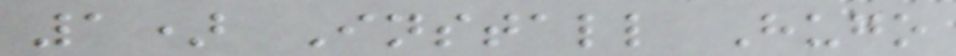1) Install Hugo
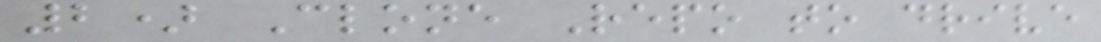2) Clone Repo to drive
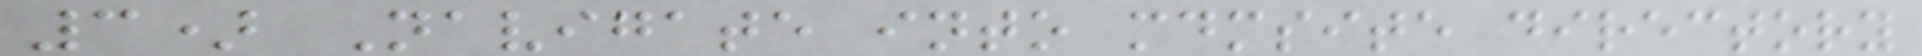3) Navigate into mdmsite directory
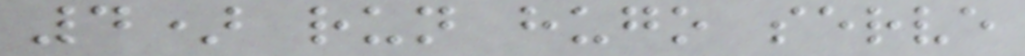4) run hugo serve
